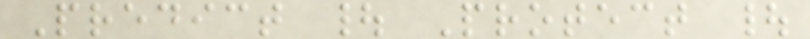Predict | Protect |
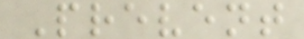Prevent
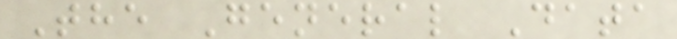The General Data
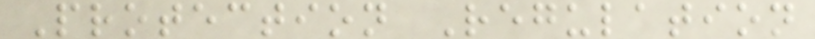Protection Regulation
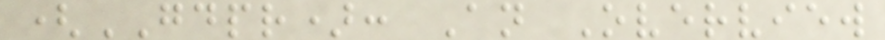(GDPR): An Overview
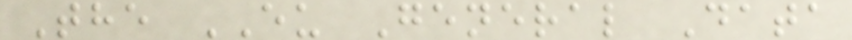The EU General Data
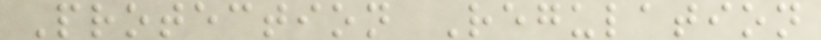Protection Regulation
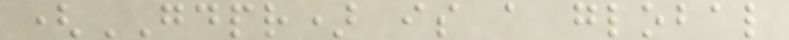(GDPR) is a global
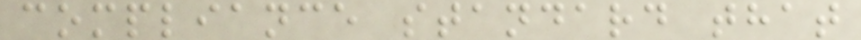compliance standard that
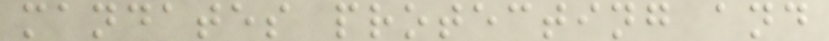mandates protecting and
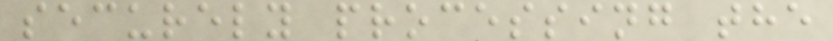securely processing the
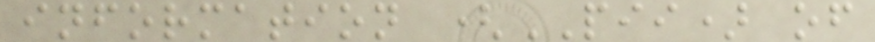information (PII) of
